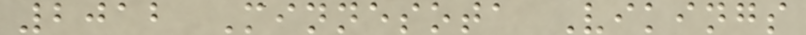2012 Minnesota Vikings
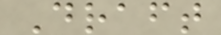Draft
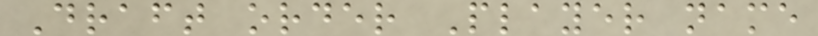Draft order Player name
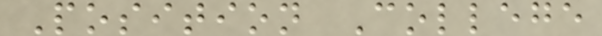Position College
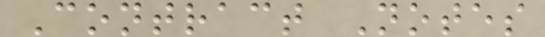Contract Notes
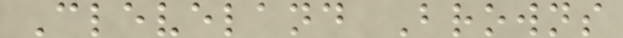Cleveland Browns
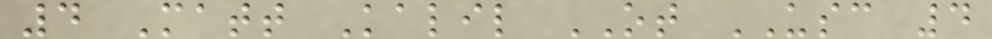4 Matt Kalil OT USC 4
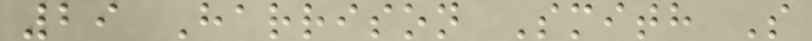29 Harrison Smith S
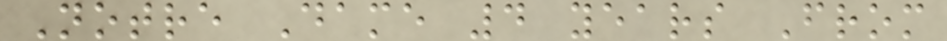Notre Dame 4 years From
